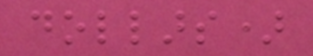dollars)
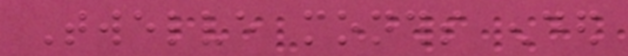Twelve months ended
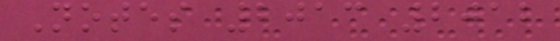Notes 2013 2012
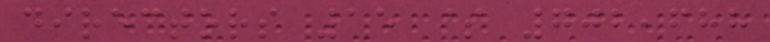directors 15 $ 702,688
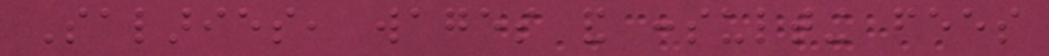Salaries, wages and consulting fees
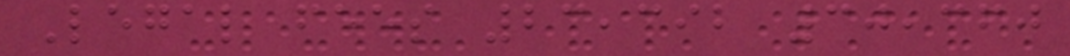Legal fees 23,392 30,360
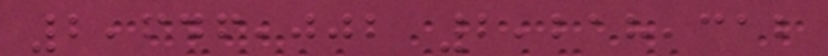2,646,002 2,218,312
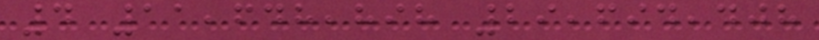4 11,648,898 29,694,408
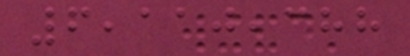6,110,388
